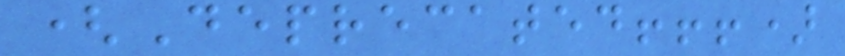(Deprecated!!!)
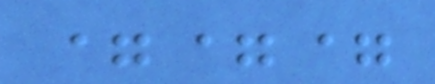===
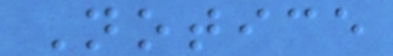Notice
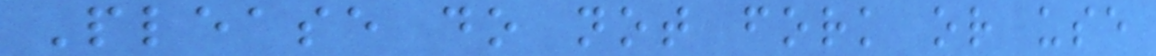Please do not fork or use
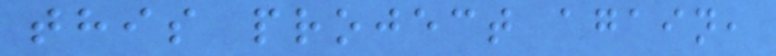this project again,
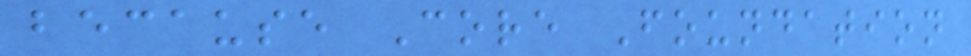because Core Foundation
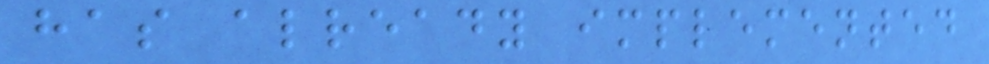has already implemented
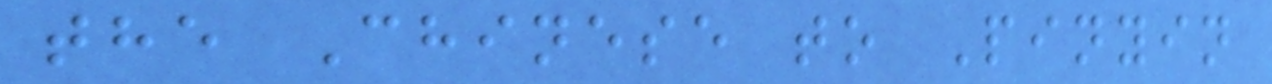the Chinese to Pinyin
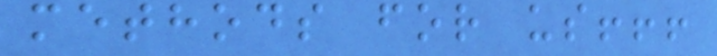methods for us!!!
